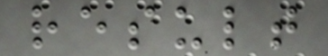result
